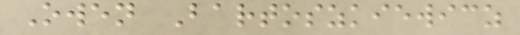Owen Bartoszkiewicz
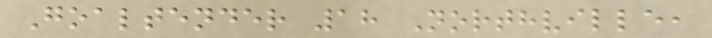Goaltender 18 Northville,
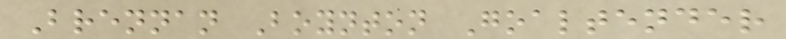Brennan Boynton Goaltender
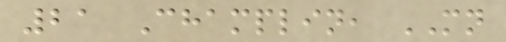21 Champlin, MN
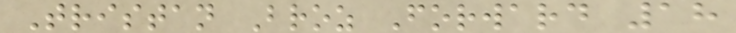Tristan Broz Forward 18
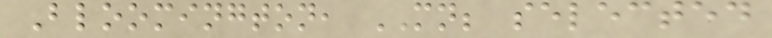Bloomington, MN; selected
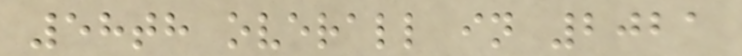58th overall in 2021
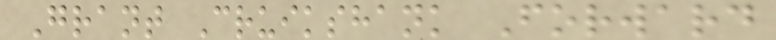Grant Cruikshank Forward
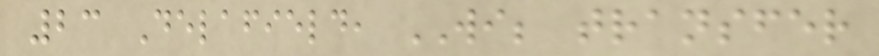23 Delafield, WI; transfer
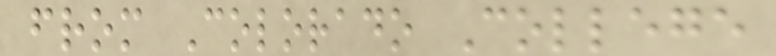from Colorado College
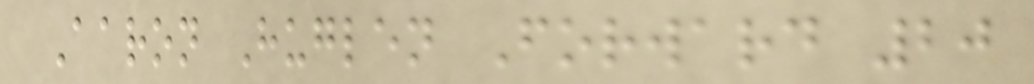Aaron Huglen Forward 20
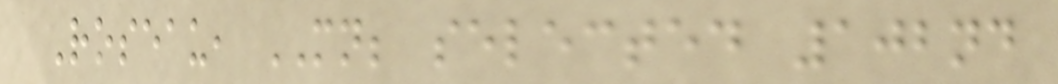Roseau, MN; selected 102nd
